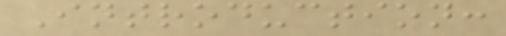Introduction:
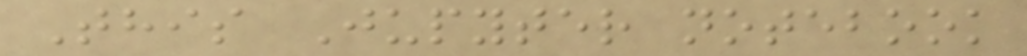This Jupyter notebook
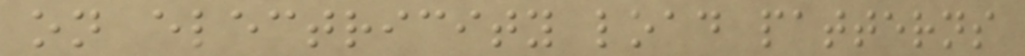on electricity load patterns
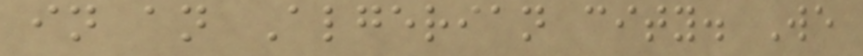in an Algerian city. We
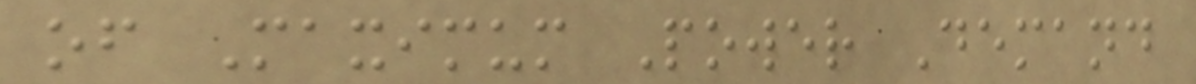of Maximum Power Demand
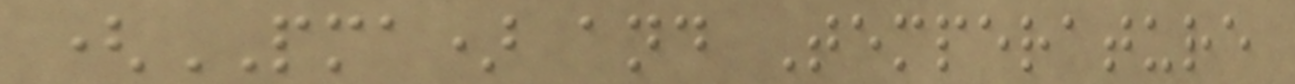(PMA) and Temperature
